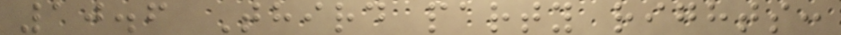10.6 Third party rights:
